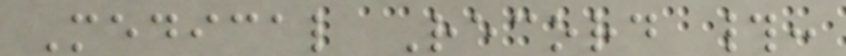Medical Record #:
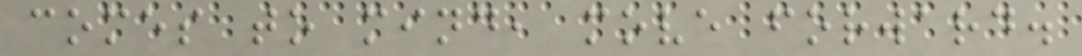comes to mind, move forward.
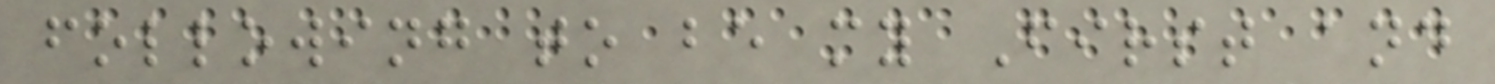following to be my First and
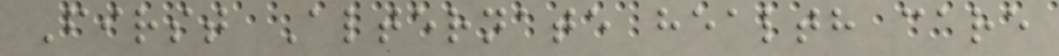First Alternate health care
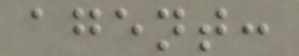agent:
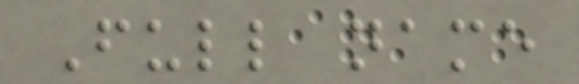Full name
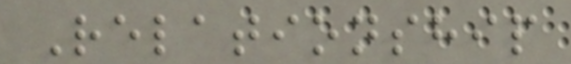Relationship
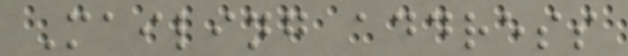Mailing address
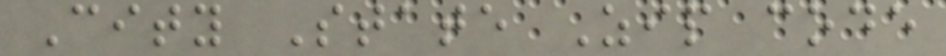City State Zip code
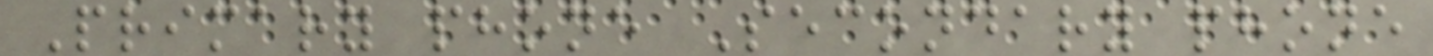Primary phone Secondary phone
